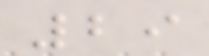29
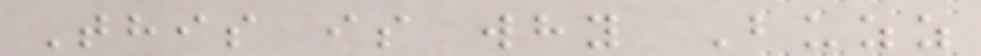This is why Buzz
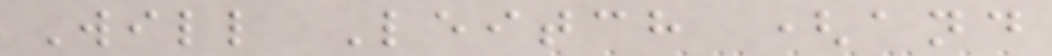Will Leitch (and
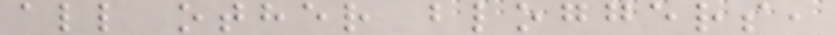all other bloggers,
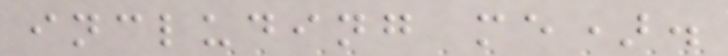including me).
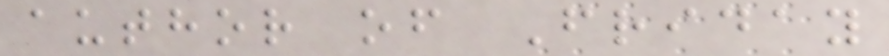author of Friday
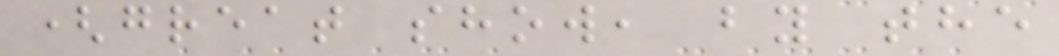(great show, by the
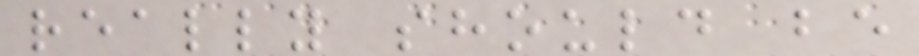really should be
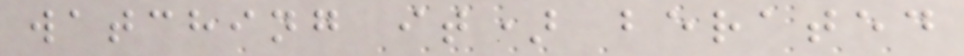watching it) berated
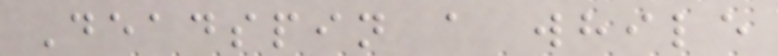Deadspin a while
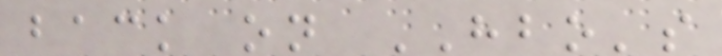back on HBO's
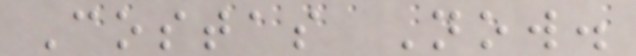Costas Now.
